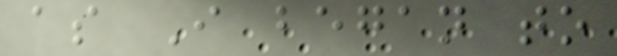as I began to
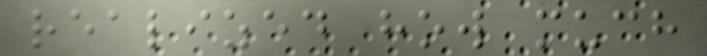realized how much
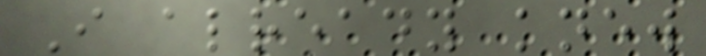I already knew
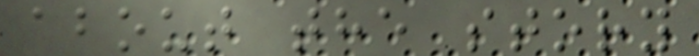about the story
